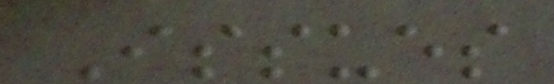Issues
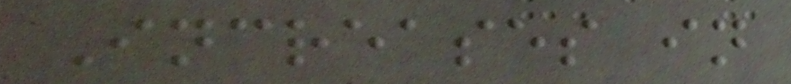Increases in
